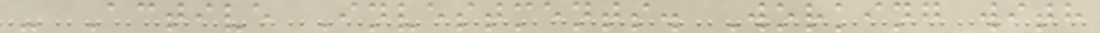- Active Investments. Working with
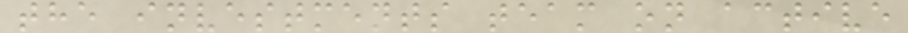the investments team on active
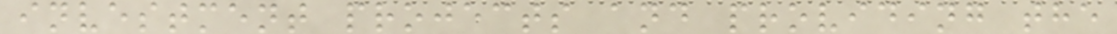investment projects and providing the
